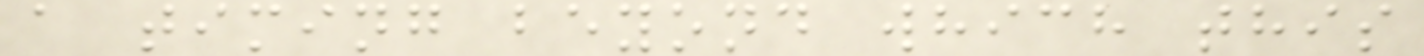a timing beyond which this
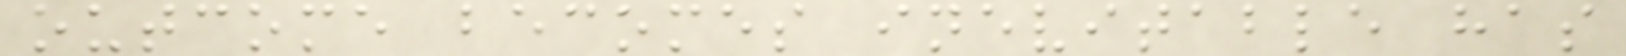outcome becomes inevitable has
